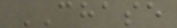CHASE
